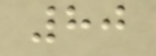80
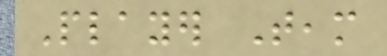Player Team
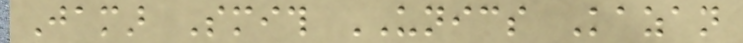Jamar Smith UNICS Kazan
